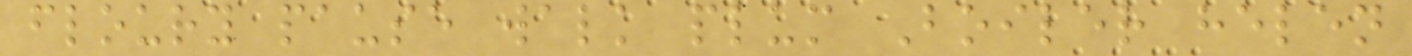floury pause walk plum Boiler helen
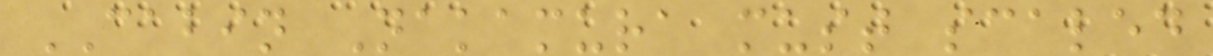CABIN Nakamura must scaled
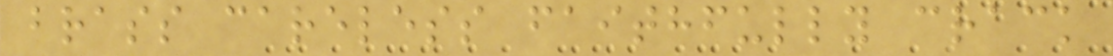brass careless faithfully crack
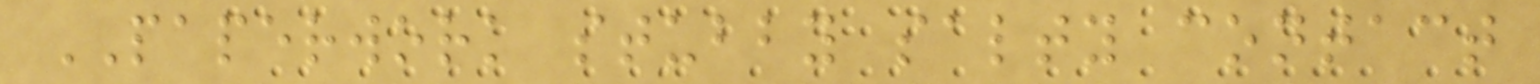PAPERWORK stubby salty contact
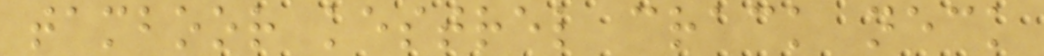tamboor kestrel crack neck
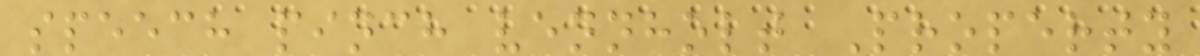speech pinch vennholt Property
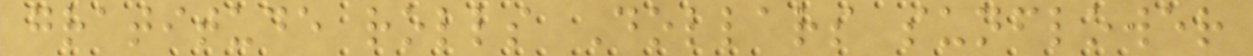gratitude rolls Dollars sunflower
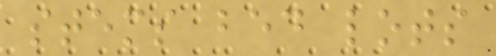stems bed lots
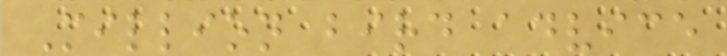Million bird advice
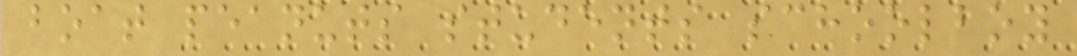boat peanuts students schoolboy
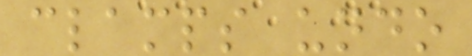clamps undo
